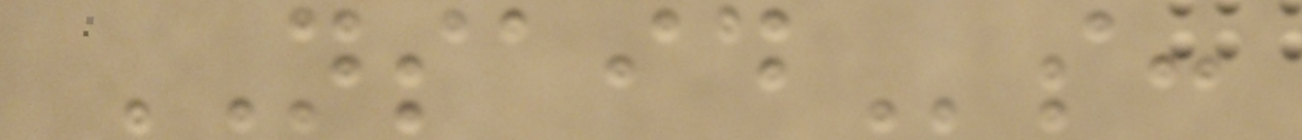NSAIDs:
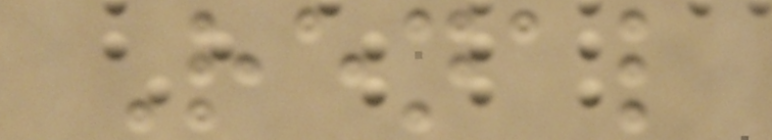Renal
